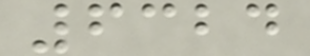6324
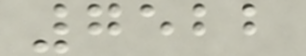7522
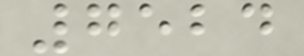7524
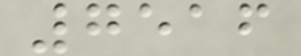7516
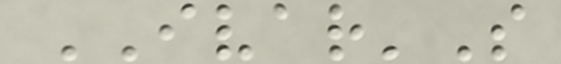IVAR'S
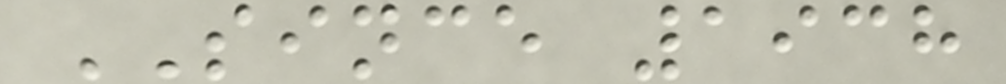SINCE 1938
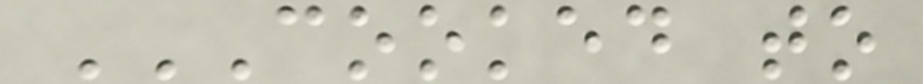COOKED TO
